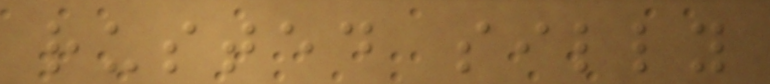rusted silly
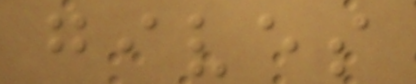gives
